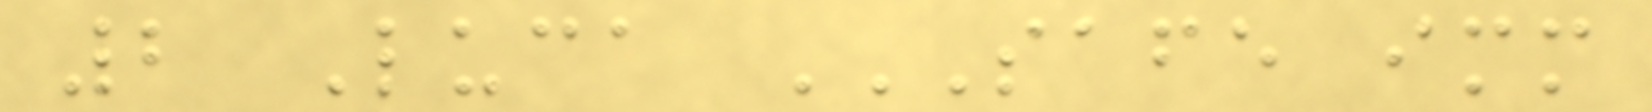2 Luca SAFE IMM
